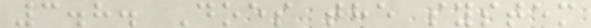3.8. Does the system
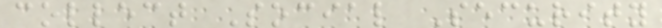collect Social Security
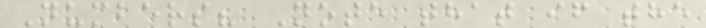Numbers? Note that if the
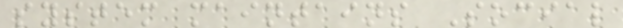system maintains Social
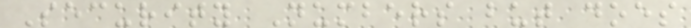Security Numbers but does
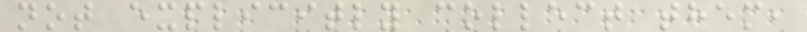not explicitly collect them,
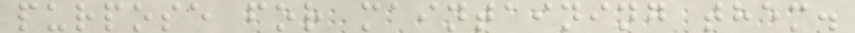purpose for maintaining them.
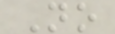No
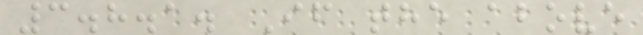3.8.1. If the above
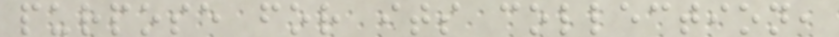purpose for its collection,
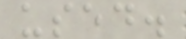used.
